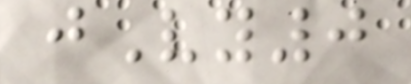jVy0
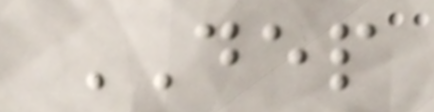DEP
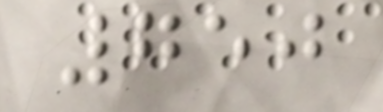750
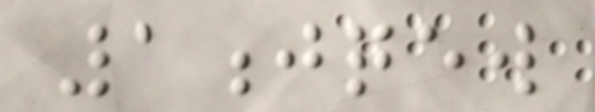1jqew
